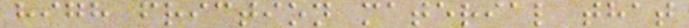high friction material that
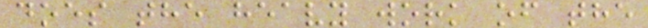does the heavy work of the
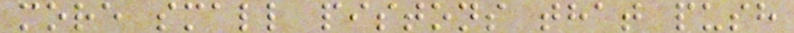more small pistons that push
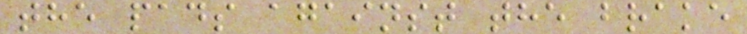the pads against the brake
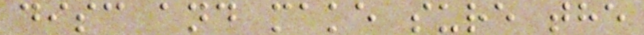disc and make sure the
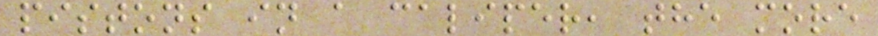pistons in a caliper, the more
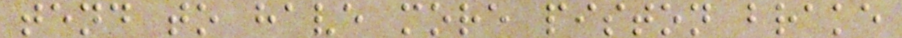tend to have more piston brake
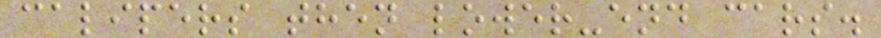calipers then lower-end cars.
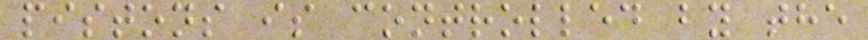pistons is controlled by the
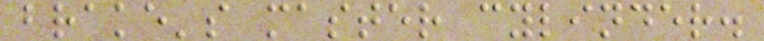brake's master cylinder.
